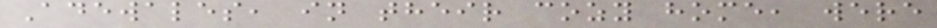Adewales, in their cozy home, were
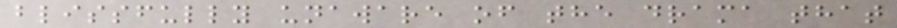blissfully unaware of the drama that
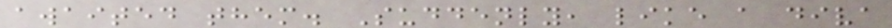awaited them. Suddenly, like a diva
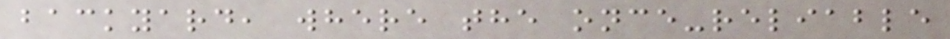backyard, where the once-reliable
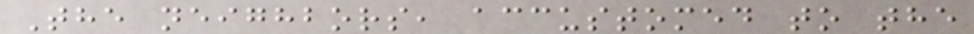The neighbors, accustomed to the
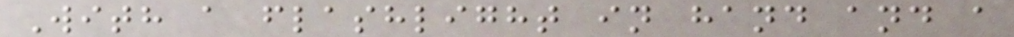With a flashlight in hand and a
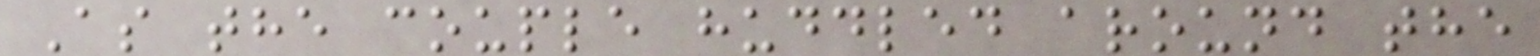As the couple huddled around the
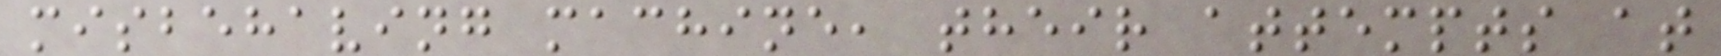misbehaving machine, their attempts at
